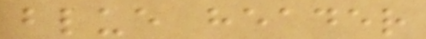blue header
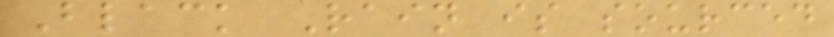Black Rain is sourced
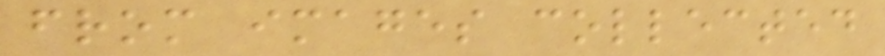from images collected
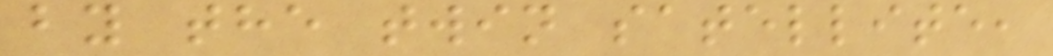by the twin satellite,
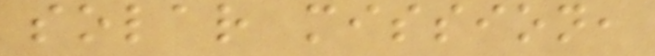solar mission,
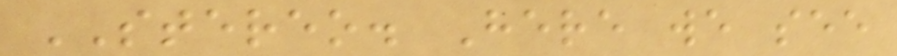STEREO. Here we see
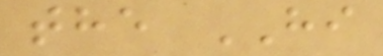the HI
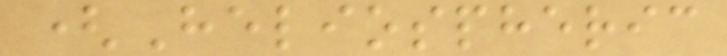(Heliospheric
